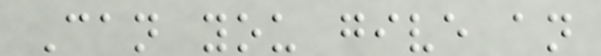Can you give an
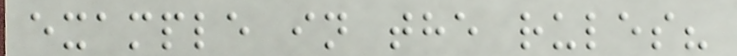example in the rules?
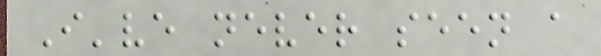I've never seen a
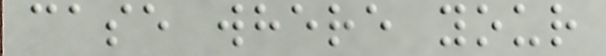case where your
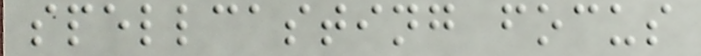spellcasting focus
